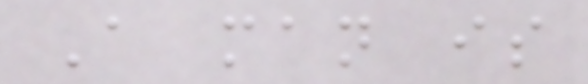A man is
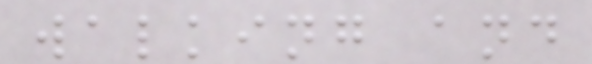walking and
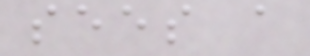sees a
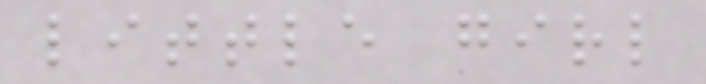little girl
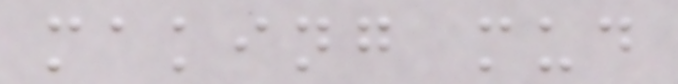making mud
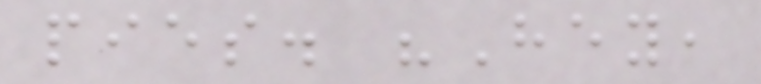pies. "Hey,
